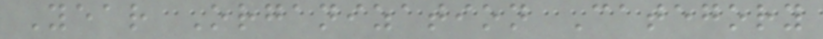Year Organization Category
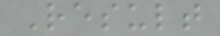Result
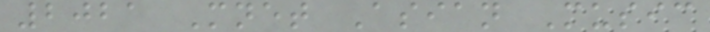2021 Mnet Asian Music
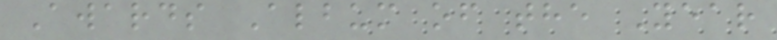Awards Album of the Year
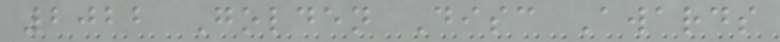2022 Golden Disc Awards
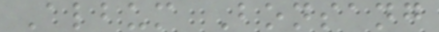Album Bonsang
